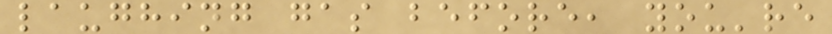laughing gas before, you're
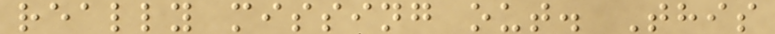really missing out. This
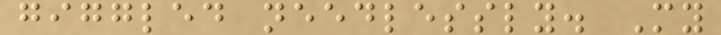giggled needlessly. My
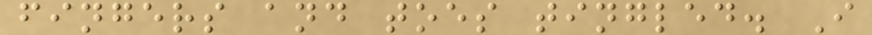fingers and toes tingled. I
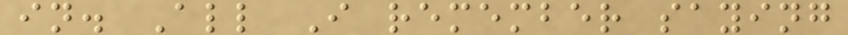in. All I remember saying
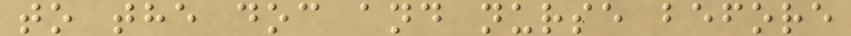to the doc and nurse before
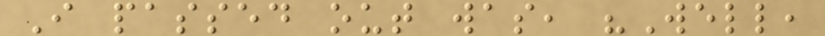I passed out was, "Well,
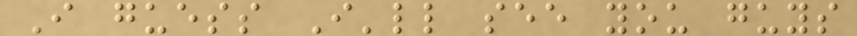I guess I'll see you guys
